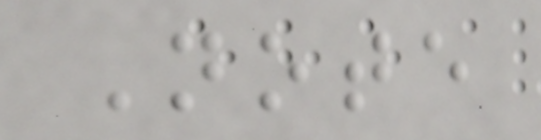Note
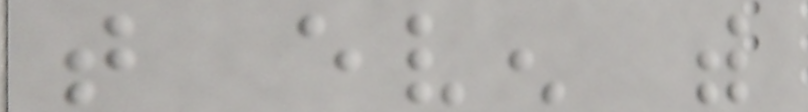that even with
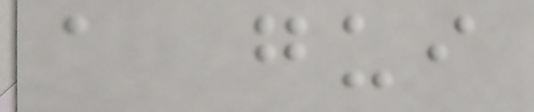a gui
